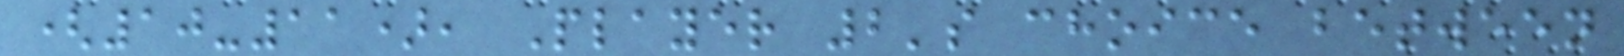(10-11), Player 2's choice between
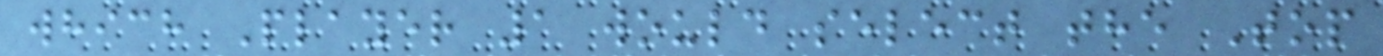which Player 1 would select the Top
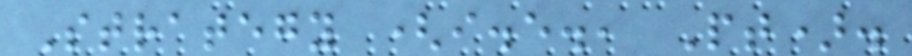Strategy (i.e., Pt).
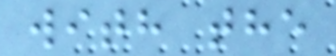with the
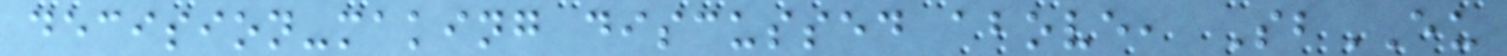decision-making discussed above, SbEU
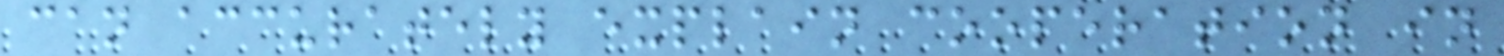can accurately explain cooperation in
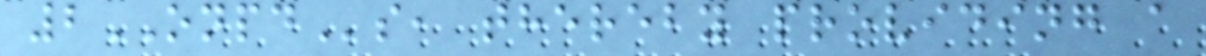2ONPDs, thereby providing a
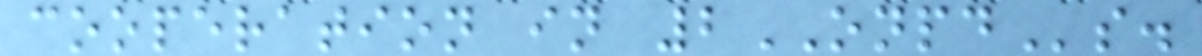cooperation in 2ONPDs.
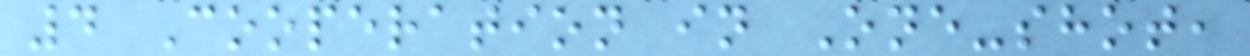4 Cooperation in One-shot,
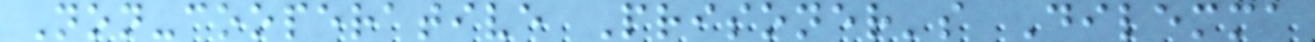Non-cooperative Prisoner's Dilemma
